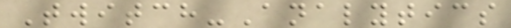Twitch-Analytics
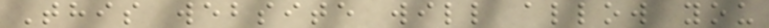This website will allow you
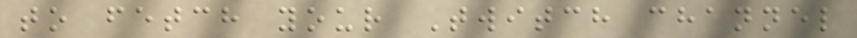to fetch your Twitch channel
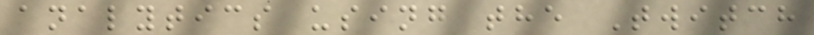analytics using the Twitch
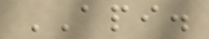API.
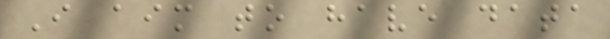I aim to have data
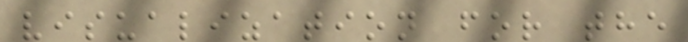visualization for the
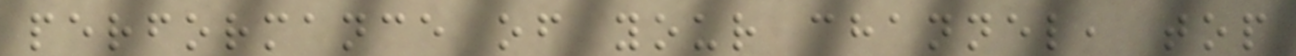performance of your channel, top
